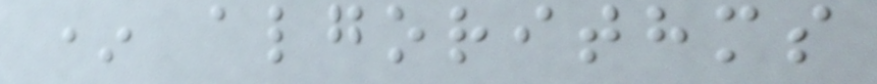* algorithms
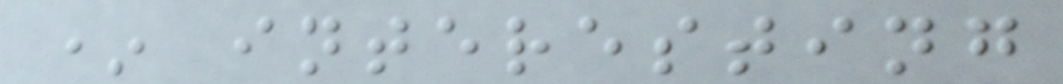* interesting
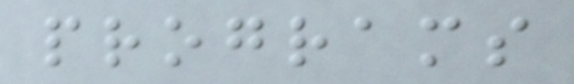programs
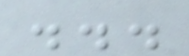...
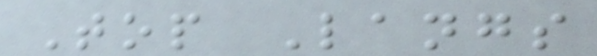Top Langs
